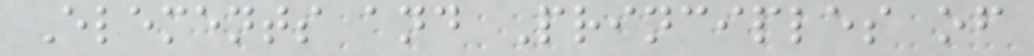Elements and Principles of
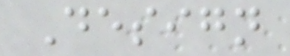Design
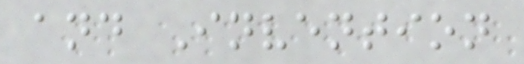and Invention
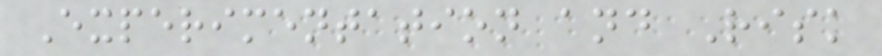Experimentation and Risk
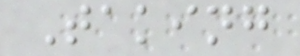Taking
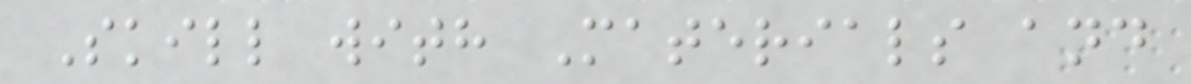Skill with Materials and
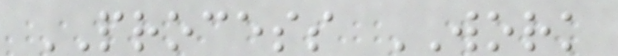PROCESS WORK
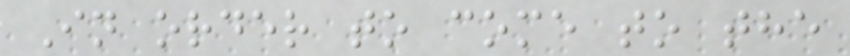In order to come to the
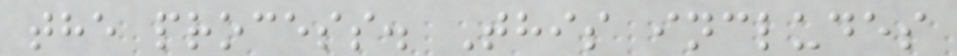the process. This includes
